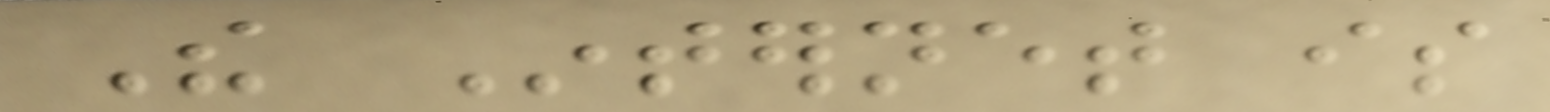The Internet is
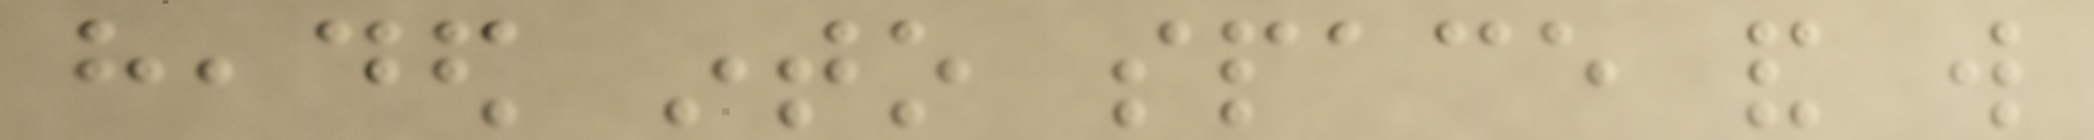headed into space and will
